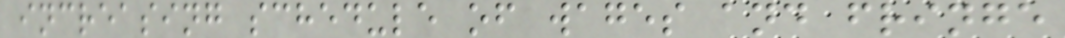increasing schedule of wages and fringe
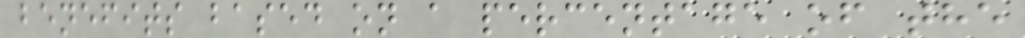benefits based on a percentage of the
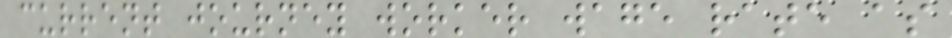current journey worker wage rate as
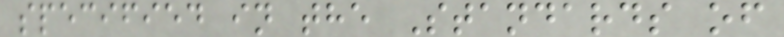specified in the Standards of
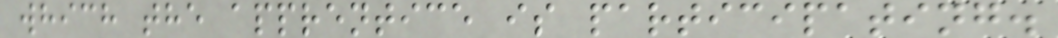which the apprentice is participating.
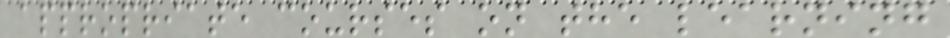appropriate courses on the learning
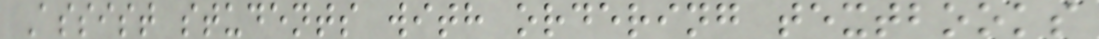Assist students with ordering textbooks
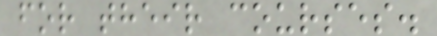for their courses.
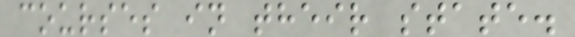courses in their state.
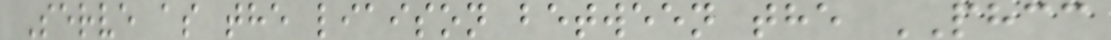Serve as the liaison between the PHCC
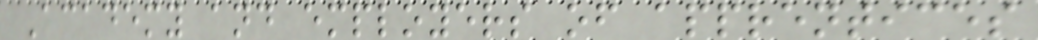Academy and employers of apprentices
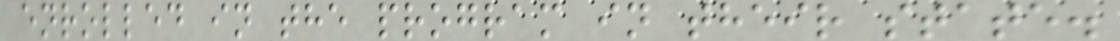enrolled in the program in their state.
